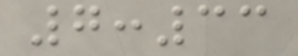7:33
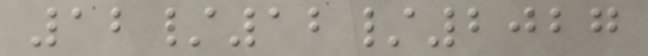12/12/2027
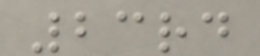23rd
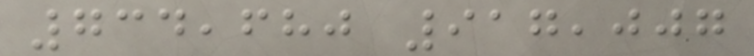734,680 917,007
